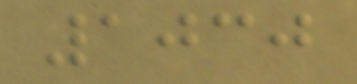1030
